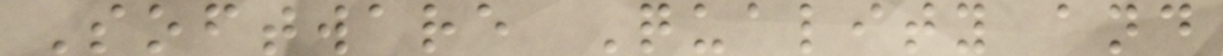Software Quality and
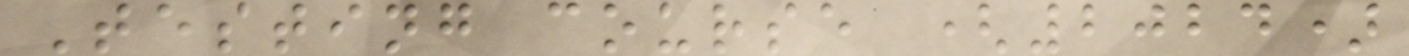Testing course (2024)
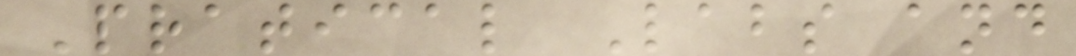Pratical Labs and
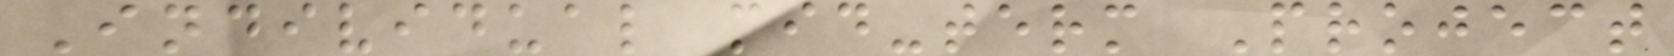Individual mid-term Project
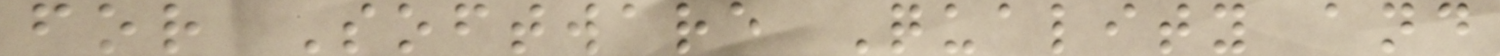for Software Quality and
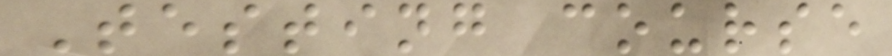Testing course
